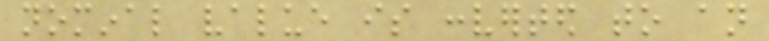nominal value is converted to an
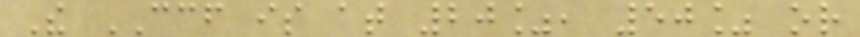The CCF is at 20%, 50% or
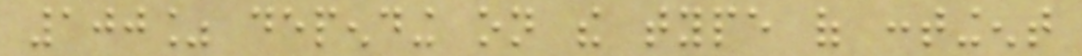100% depending on the type of contingent
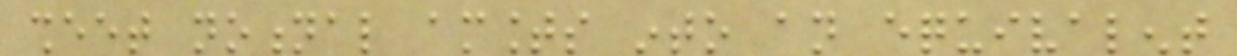sheet notional amounts into an equivalent
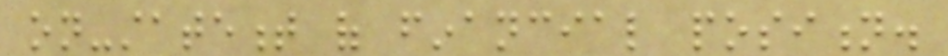on-statement of financial position.
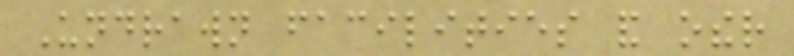Undrawn facilities and other
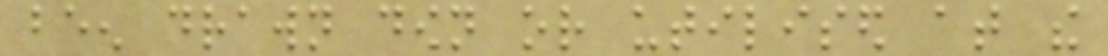been drawn down or utilised at the
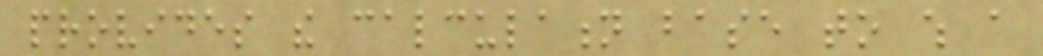provides the calculation base to which a
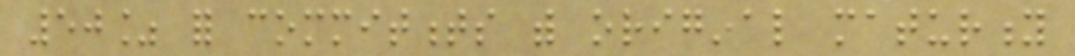50% for commitments with original maturity
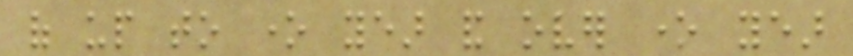of up to one year and over one year
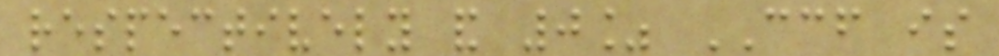respectively and 0% CCF is
